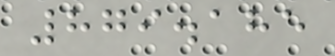879.185
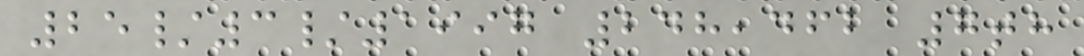25/3/1997 248,462 7th
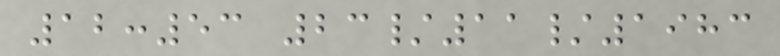12:53 23/11/1983
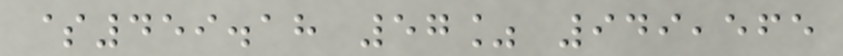$459.18 57% 949,565
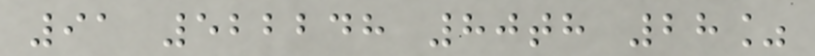91 522248 80th 28%
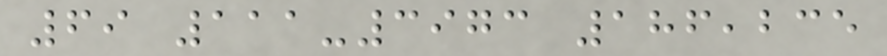69 111-3973 186,235
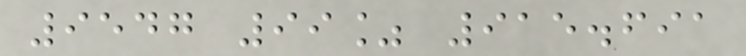9547 99% 915.691
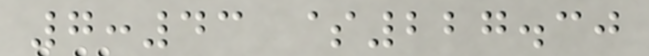7:43 $227.30
